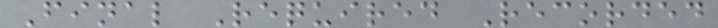Final Required Recorded
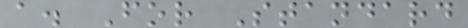a. For Standard
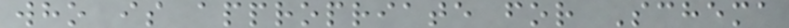who is appropriate for Schema
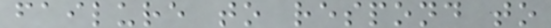failure to respond to
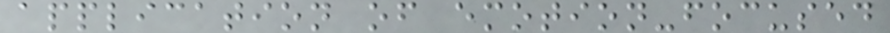application of emotion-focused
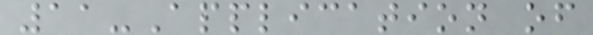11-Application of
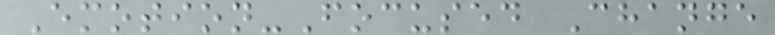Emotion-Focused Change
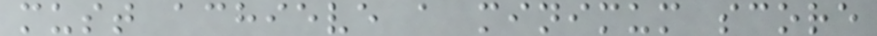must achieve a minimum score
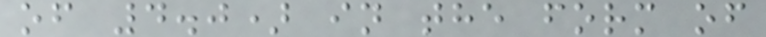of 4.0) in the form of
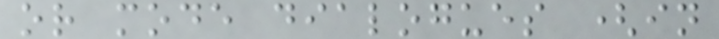or mode dialogues (in
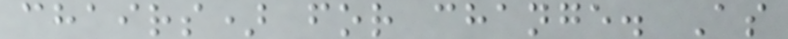chairs) for change. As
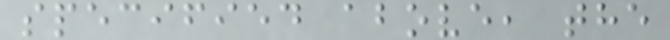specified above, the
